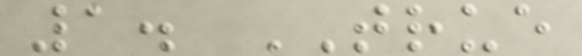1. TRUE
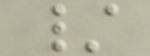/
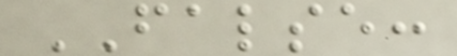FALSE:
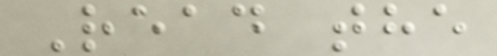Read the
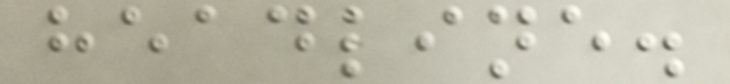headline.
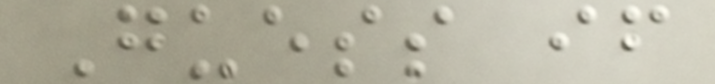Guess if
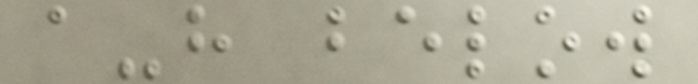a-h below
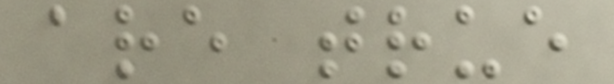are true
